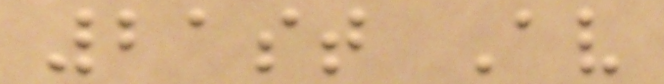21st Av
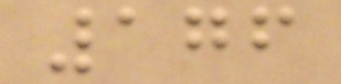176
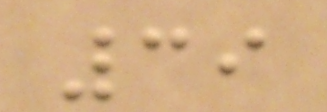39
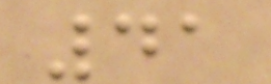41
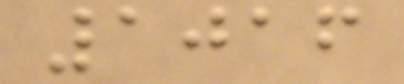1016
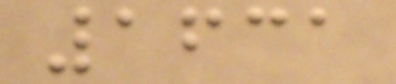1631
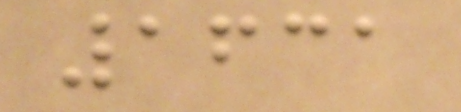1631
